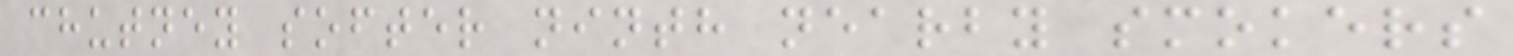chutney softer ninth nearby smokers
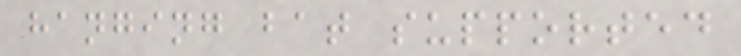hanging bat supported
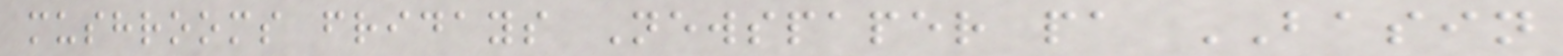mushrooms fridays Newspaper pa BASIN
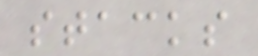stacks
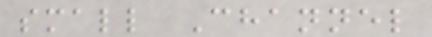small Channel
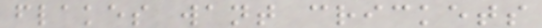flakes want crickets
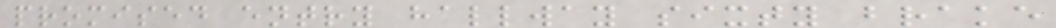promised entry hallway sixty brake
